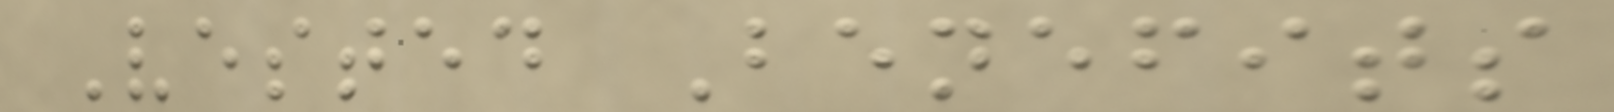Vested Benefits
